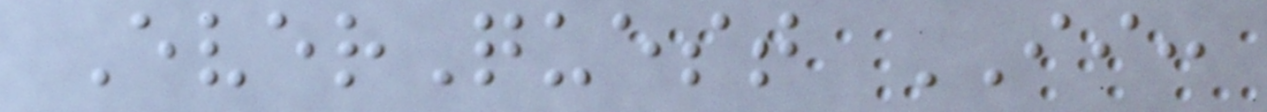EverQuest II:
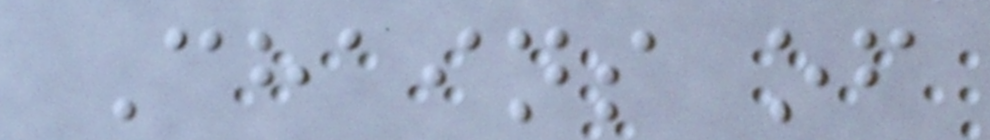Chains of
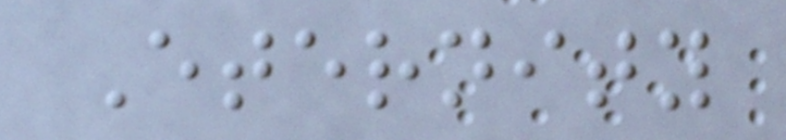Eternity
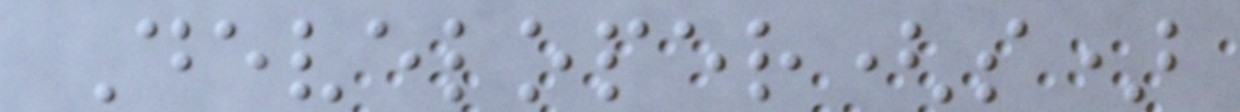Developer(s)
